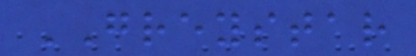GREYSTAR
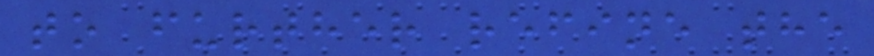to further refine the
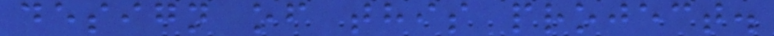design of this project.
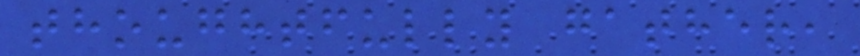thoughtfully gather,
